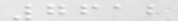7612
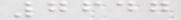7647
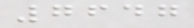7647
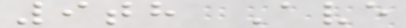9th Ave
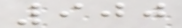900
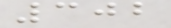302
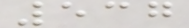537
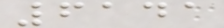6141
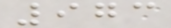973
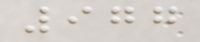977
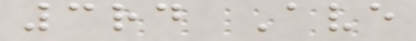3rd Ave
